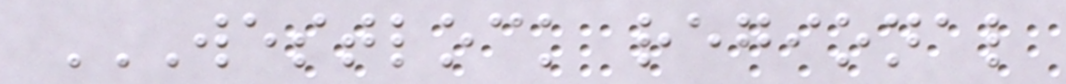WESTLOCK REGIONAL
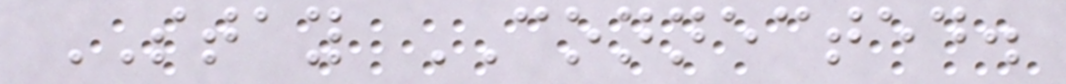STAY CONNECTED.
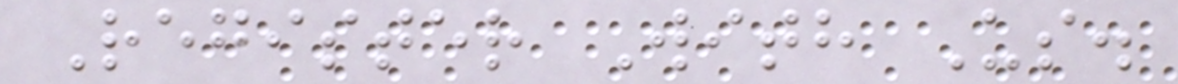Register With Us.
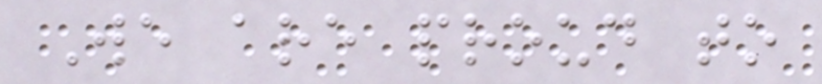We are proud to
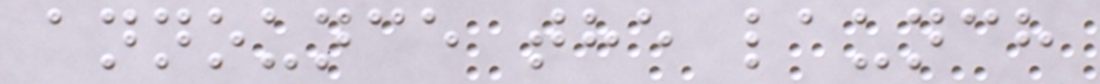announce the launch
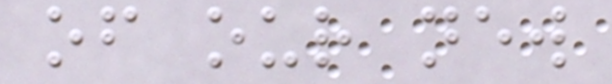of our new
